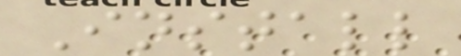Install
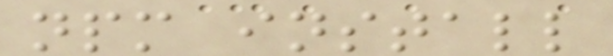npm install
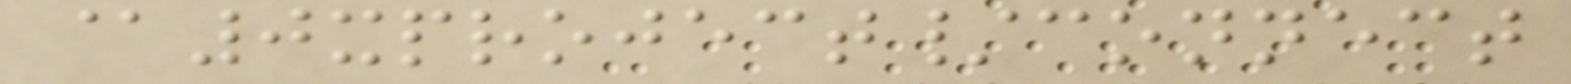@0xproject/connect
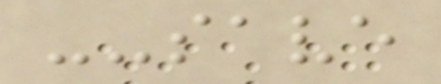--save
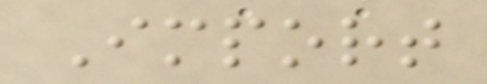Import
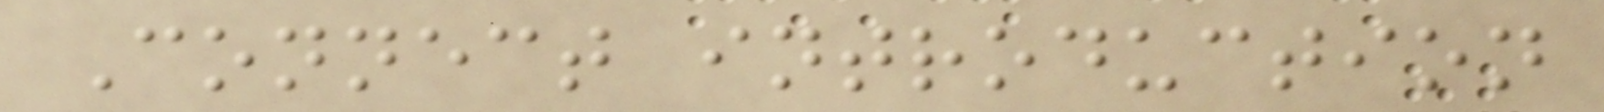Connect introduction
